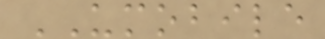UMOBILE
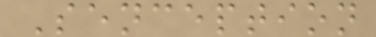Senception
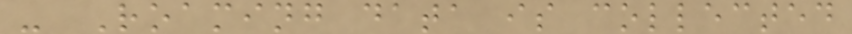- Roaming data is collected
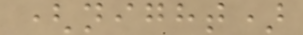(night)
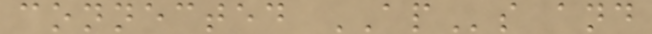connected APs and
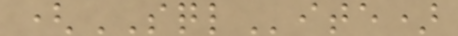(SQLite)
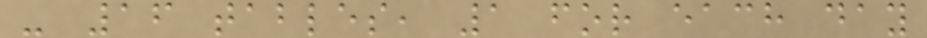- 16 tables, 1 for each day
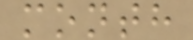month
